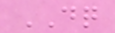DQ
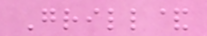Grill&
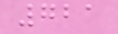721
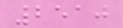2510
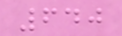640
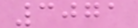3071
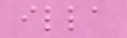illa
